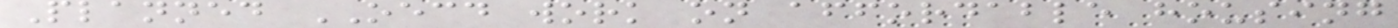Planned OECD work on affordable housing
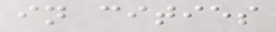in cities
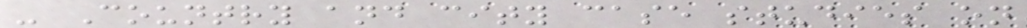- Country and city case studies on
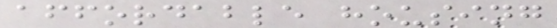affordable housing
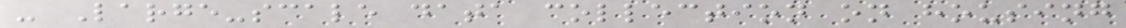- Large-scale data collection on housing
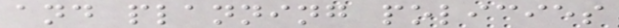and planning policies
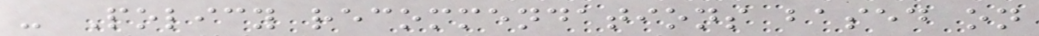- Policy recommendations based on
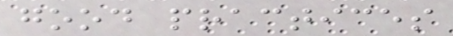good practices
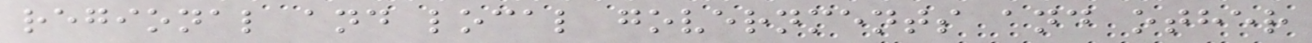regional and local governments and other
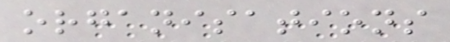organisations
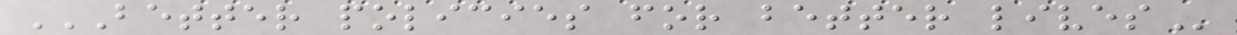BETTER POLICIES FOR BETTER LIVES
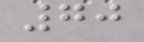70
